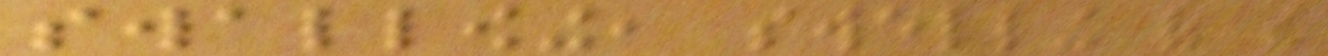swallowing, swelling of the
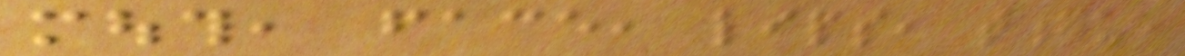mouth, face, lips, tongue
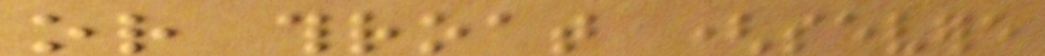or throat (severe
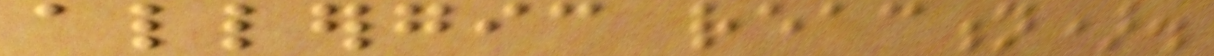allergic reaction).
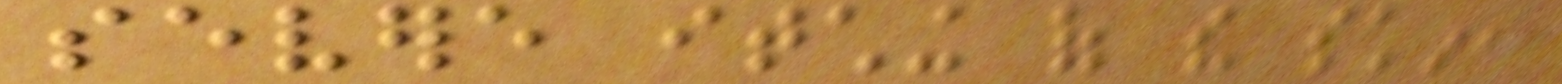severe itching of the skin,
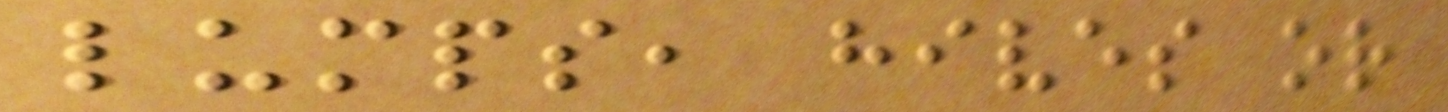lumps, hives or
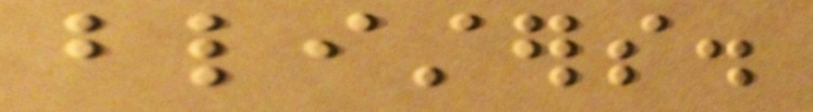blisters.
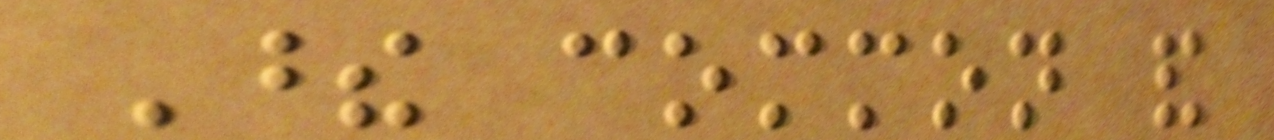These common and
